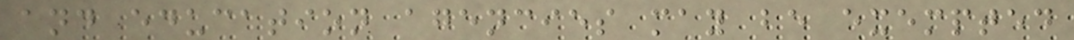and education agencies may be exempted
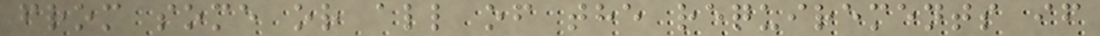from some or all of the requirements if
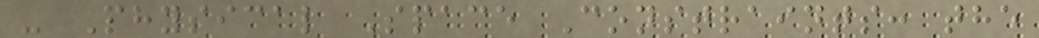- Physical Space Constraints: the
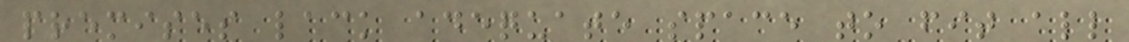premises lack adequate space to fit all
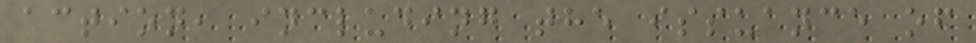action, including the issuance of
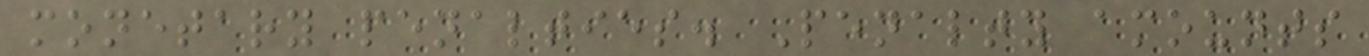monetary penalties. Penalty amounts
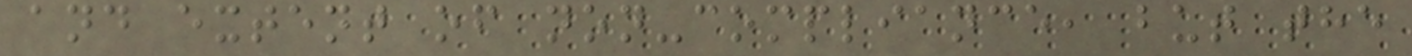and extent of non-compliance, but the
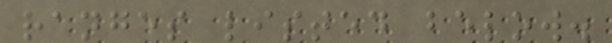ranges listed below.
